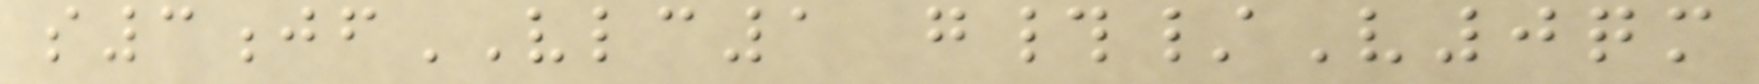s3jfVLC1 g#/V0qm
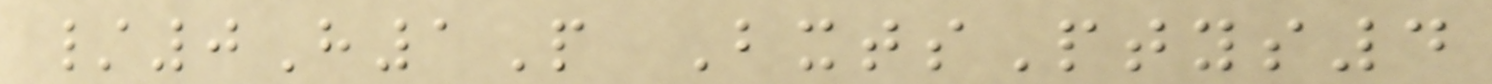/0H1P BxtsPtys4
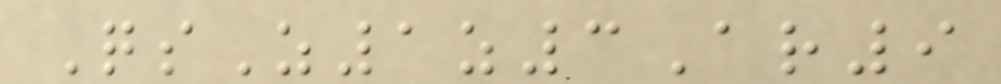QsZ1z3Ar9
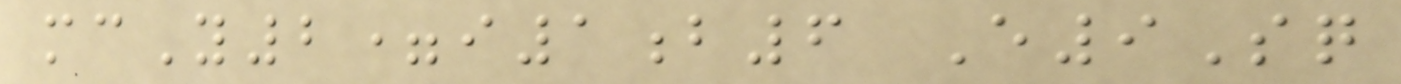mcY2=i1b6 E9Sq
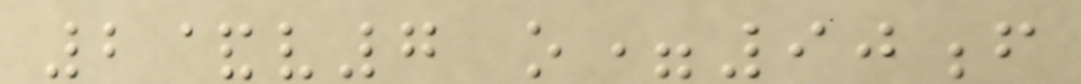2&v7 o=90f
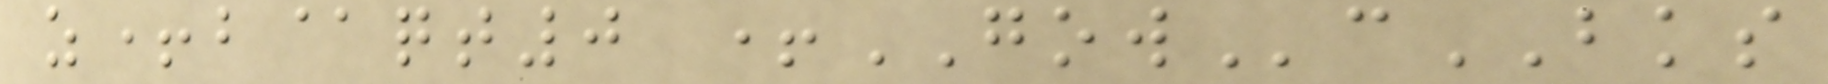z+b@qt0 +GOWcBKS
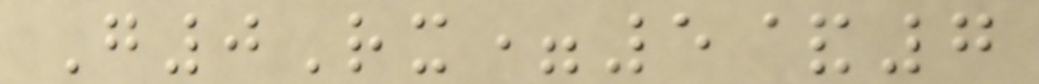G0Rx=5&7
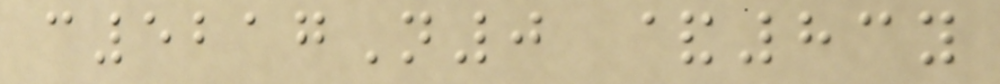c5217N0 &83y
